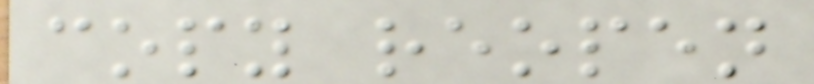copy reopen
